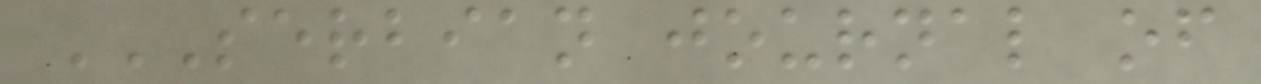SERBIAN JOURNAL OF
